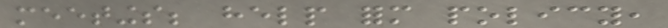meetings; help form policy,
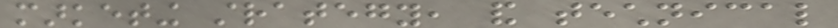marketing strategy, and technical
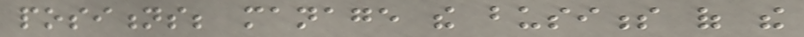positions; manage the business of the
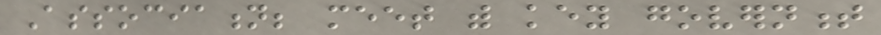Association; meet with key government
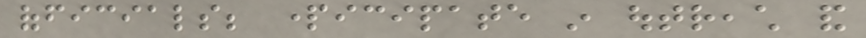officials; participate in outreach and
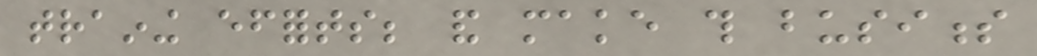training efforts; and make this business
